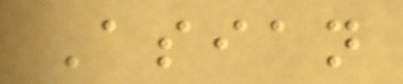Asian
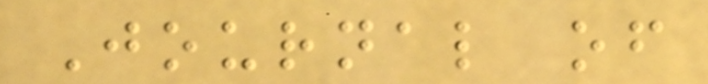Journal of
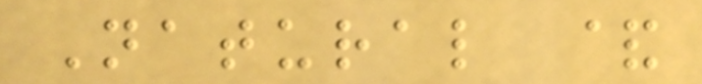Natural &
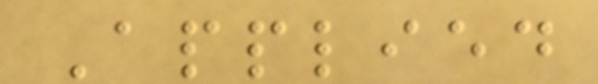Applied
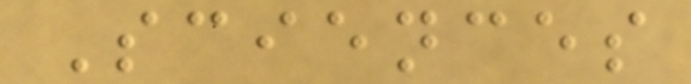Sciences
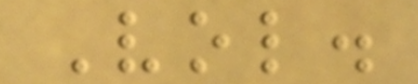Vol.
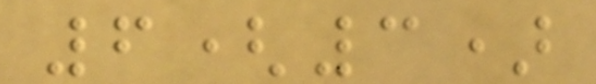6(3)
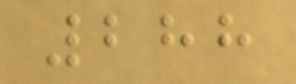288
